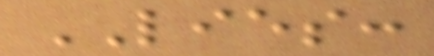LIES:
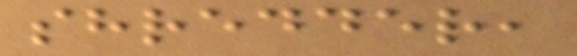shredder,
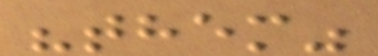"them"
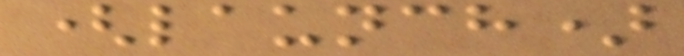(launch)
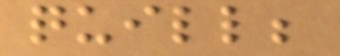quill;
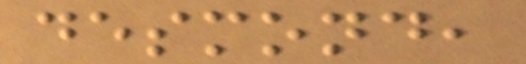desmond,
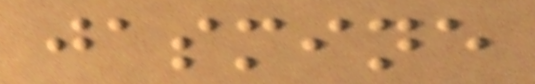jasmine
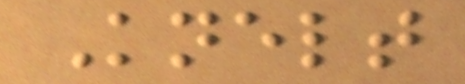Knelt
